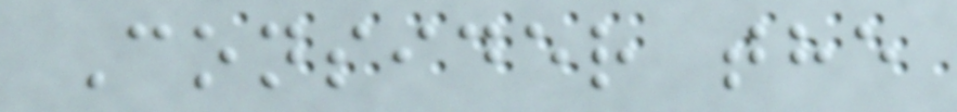Consider the
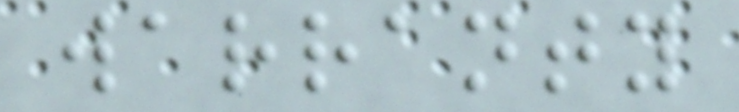warranty
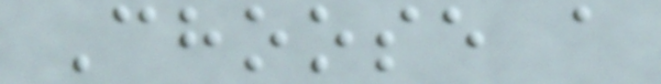Choose a
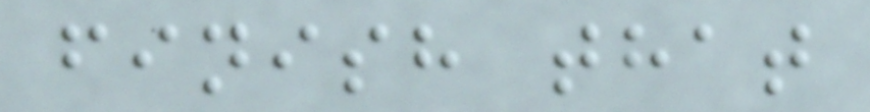finish that
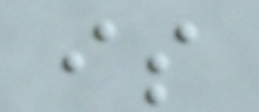is
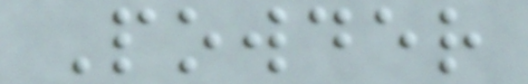Powder
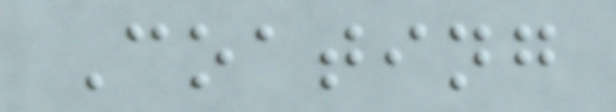Coating
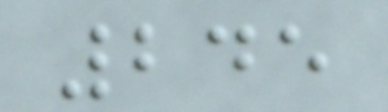245
